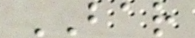BAR
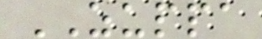ZUPPA
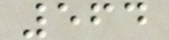564
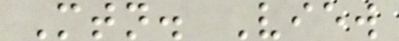Mtn. View
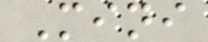Mini
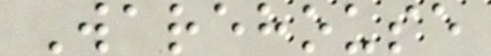Warehouse
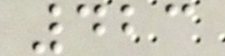423
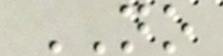NO
